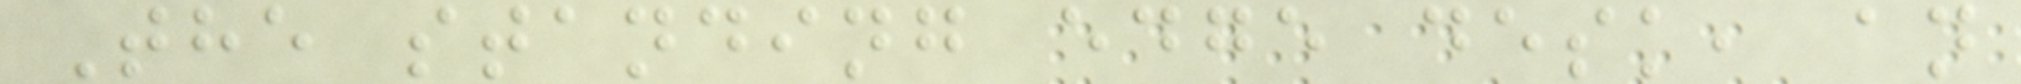The standing edge desk, an
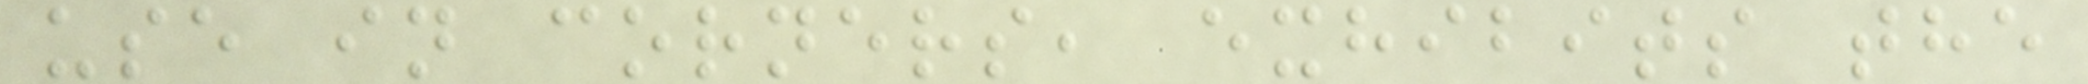use in corners, exhibits the
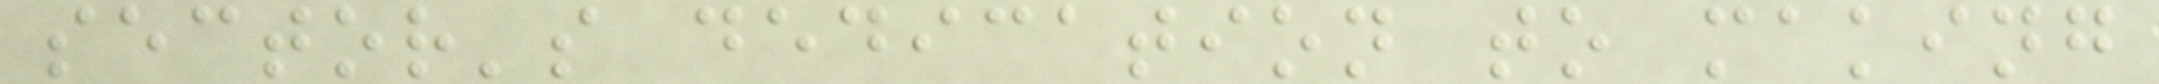sector's dedication to making
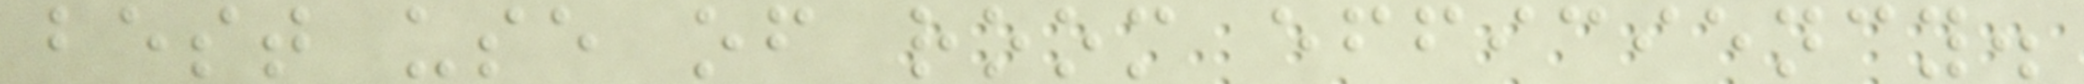best use of room efficiency.
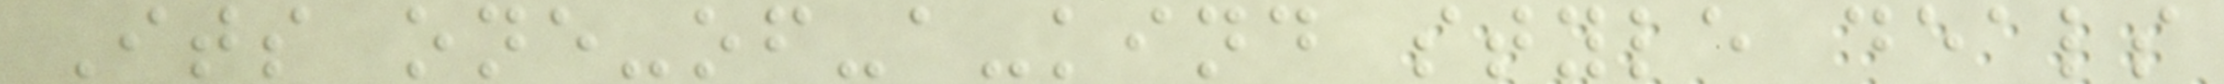Its one-of-a-kind style deals
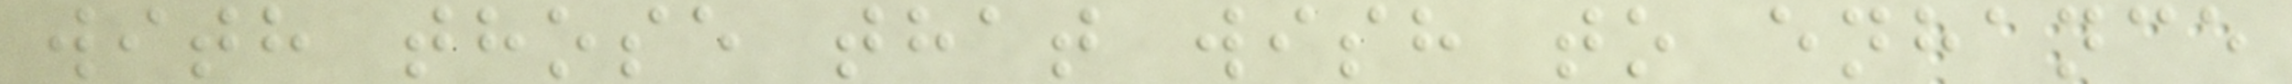with those that wish to enhance
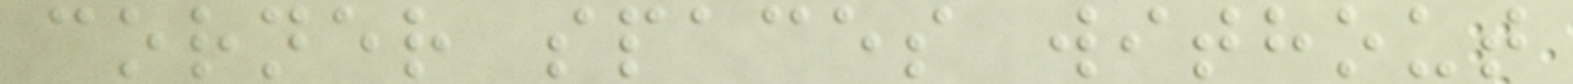corner spaces without
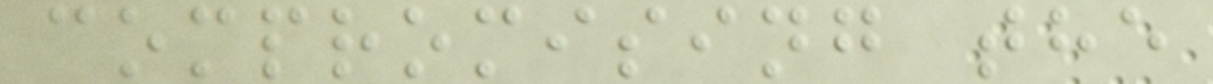compromising the
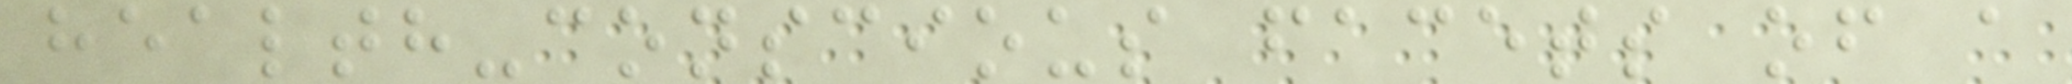health-conscious facets of a
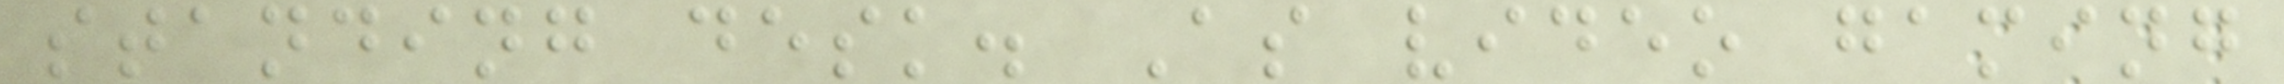standing desk. As video gaming
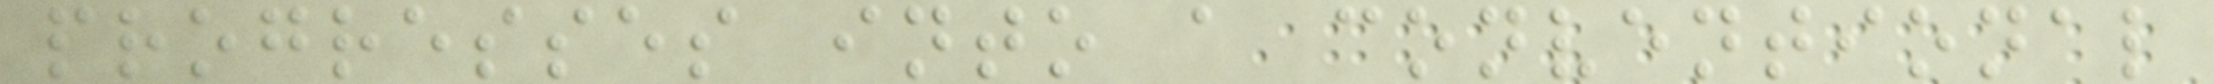progresses into a conventional
